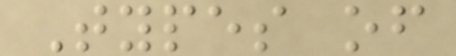Types of
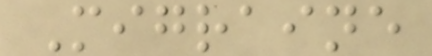Migraine
